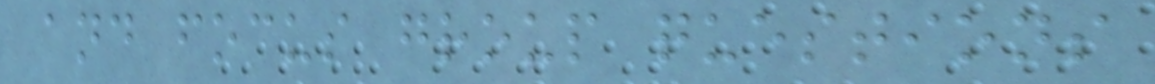and focus group questions
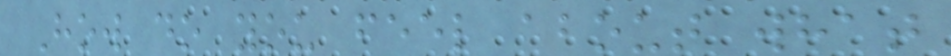How do you feel about what
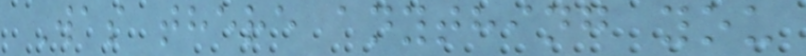Was there anything you
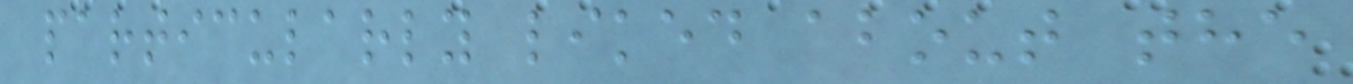particularly liked about the
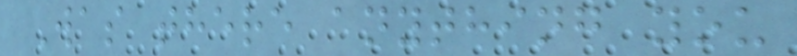Was there anything you
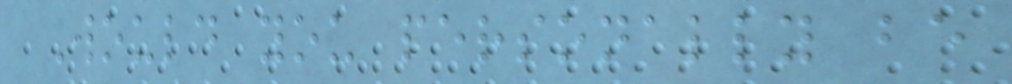Would you personally be
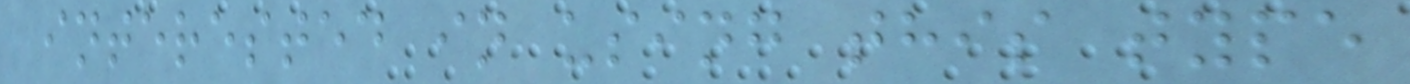interested in using this type
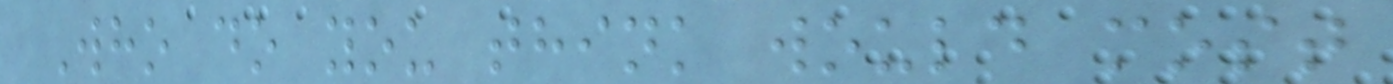Who do you think would most
